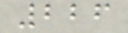226
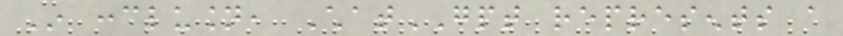In conclusion, ChatGPT represents a
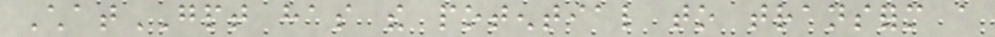ChatGPT has the potential to transform a
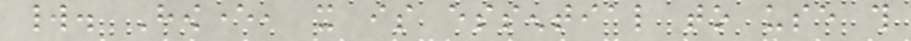world. However, it is essential to use this
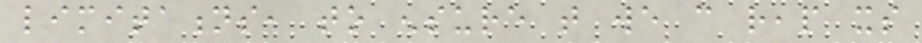limitations, to ensure that we can reap its
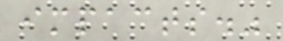impacts."
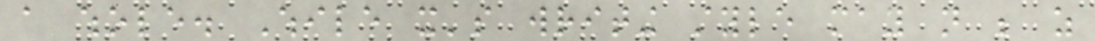a whole. While it's writing style may not be as
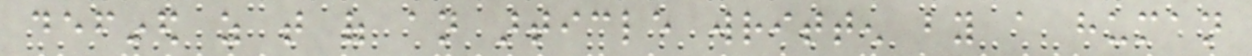defined as that of an article written by a human
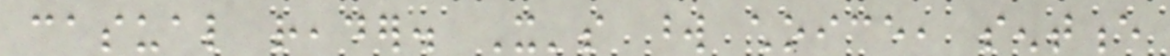casual reader. It's word choice, sentence
